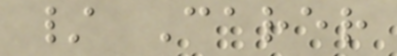/ Carer
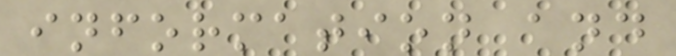information and
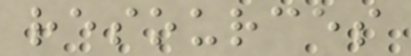resources
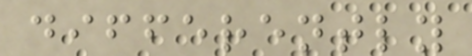differently
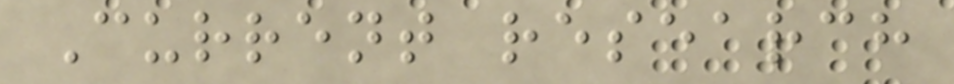Current research
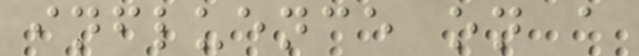influence on a
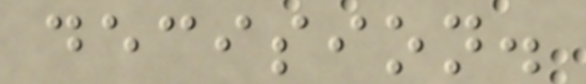decision.
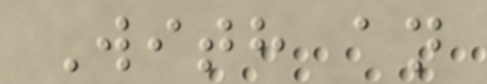With an
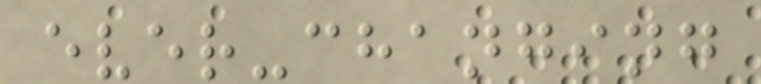ever-changing
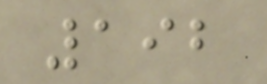192
